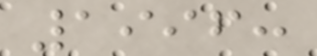1996:
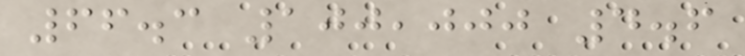66.3 100,000 4.6
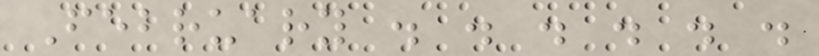February . . . . . .
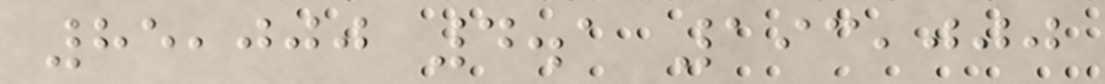85,000 4.1 193,000
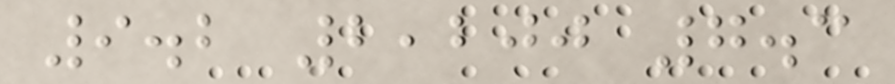9.2 2,200 7.3
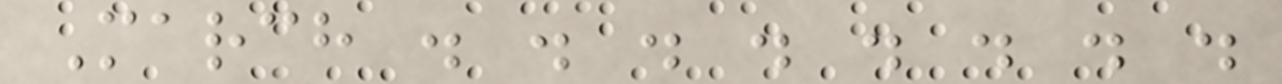March . . . . . . . .
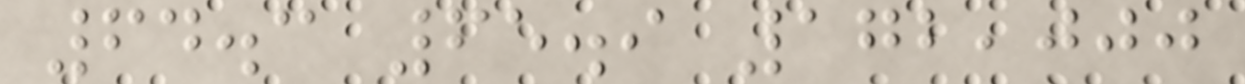64.3 65.9 172,000
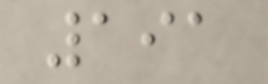191
